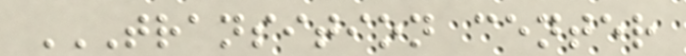TRANSITION CENTER
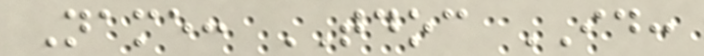Name: TDOC ID:
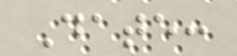Date:
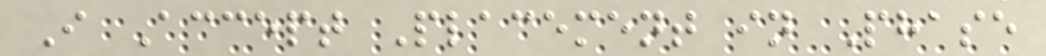I Accept Placement in Phase
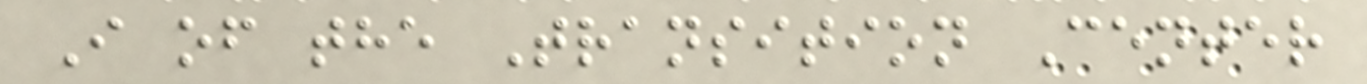I of the Transition Center
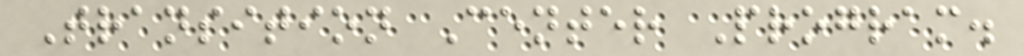Transition Center Program.
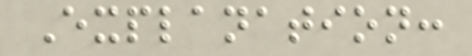Explanation:
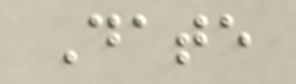Date
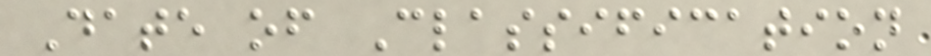Date of Classification
